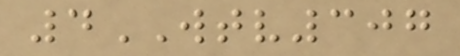4WTV307
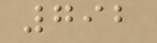792
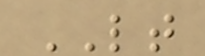LT
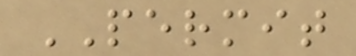PERMIT
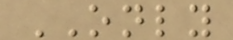ONLY
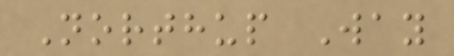Northup Way
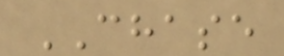CHASE
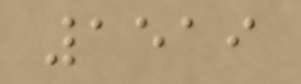1519
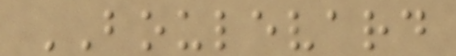BOULEVARD
